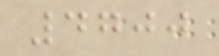4700
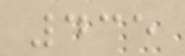435
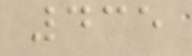435
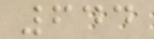644
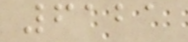6121
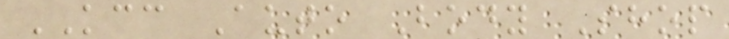KCC Auto Body Shop
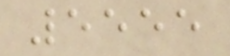5555
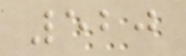520
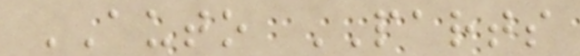AUTO PARTS
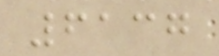6137
